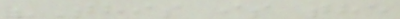"This is the
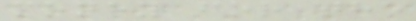money for the
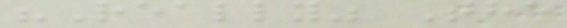"Really" The
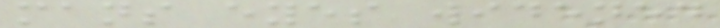mans eyes widened
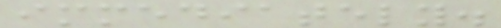immediately.
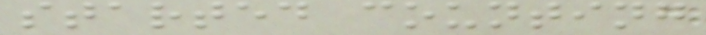started counting
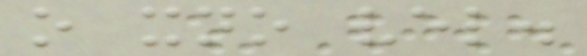o xno vel.
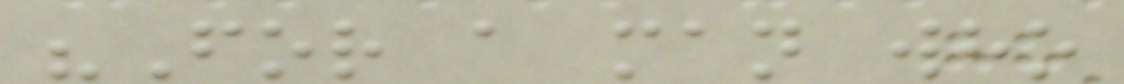"For a man who
